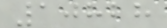10828
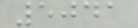5041
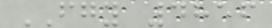FGY 4856
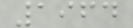1964
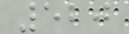520
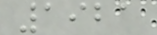1921
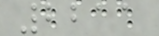2211
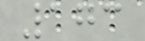173
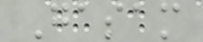Gasam
